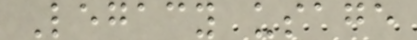Legacy usage
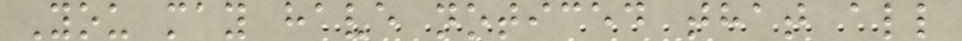You may have noticed that all
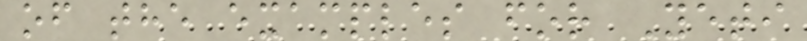of the examples for Yeti
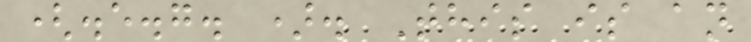(.e.g. ). This is an
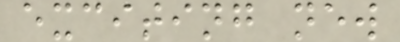exciting new
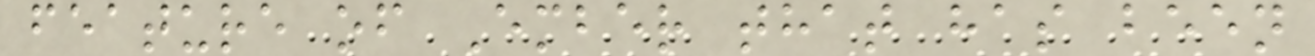feature of Ember that has been
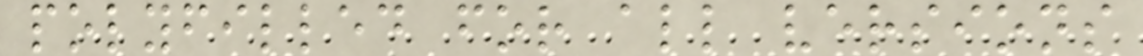polyfilled for all versions
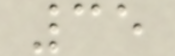35
